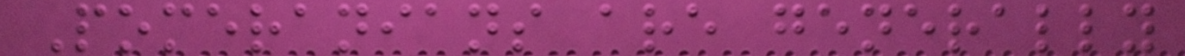Pomeranians are generally
